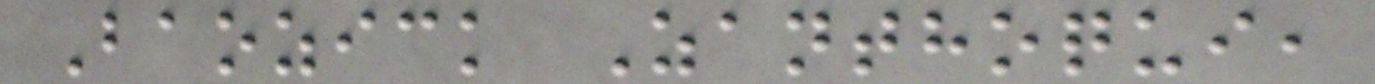Baozick Zanthoqui,
